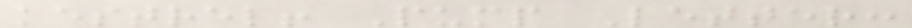kestrel! Pump Letter:
